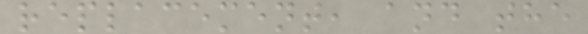replacement, and the
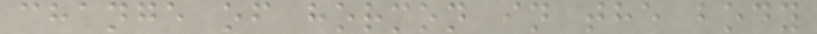change of hormon in the body
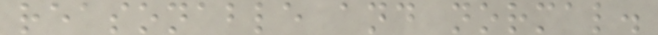reasonable and normal.
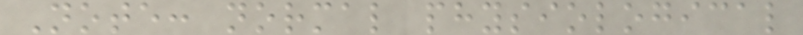Note: normal physiological
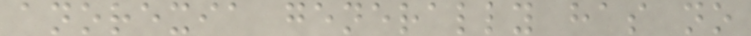anorexia generally has no
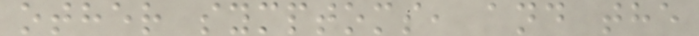other symptoms, and the
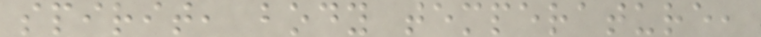spirit, body temperature,
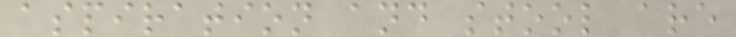aspiration and stool are
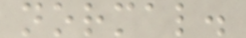normal.
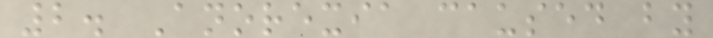2. Anorexia caused by
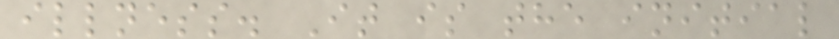illness. It is the initial
